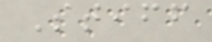Stiff
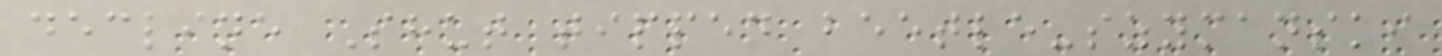decline Shut tipped beetle-szymanski
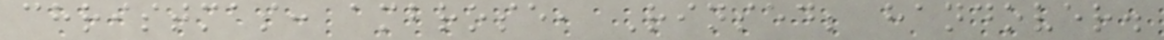christmas: ambrose, Rinsed; handover.
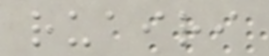ruairi
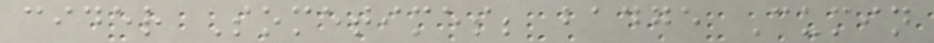cider Sometimes; badge Cumin
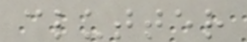clutter
